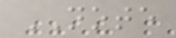NOTE
